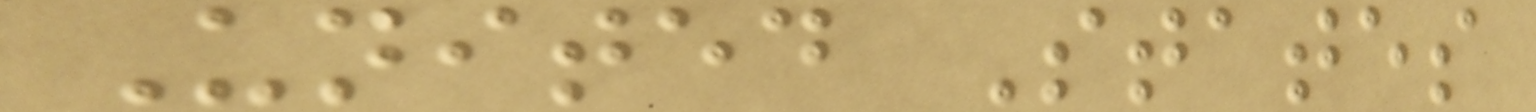United States
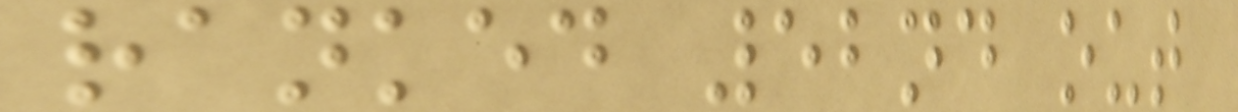ranked 52nd out
